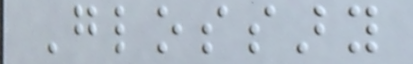Glossary
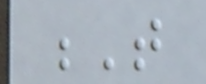T
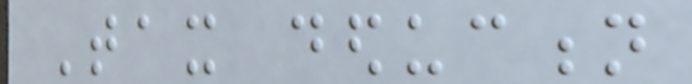Tax deduction
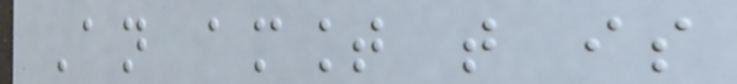An amount that is
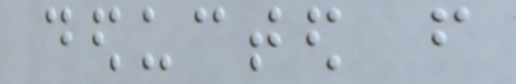deducted from
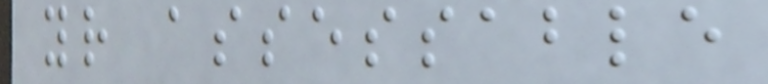your assessable
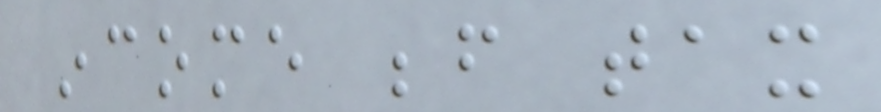income before tax
